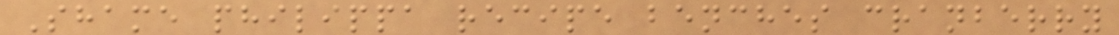Shame philippa recipe benches cranberry
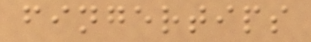fingertips
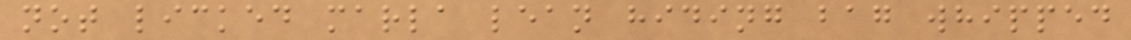not licked marla lean hiding bag whipped
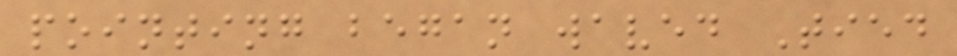pointing began waved Tied
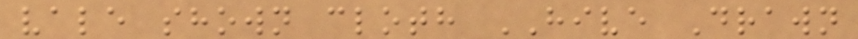vale shown cloth HIVE Drawn
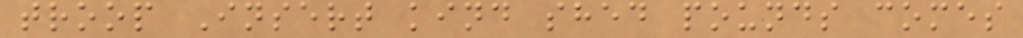troop Insert kind shed pounds comes
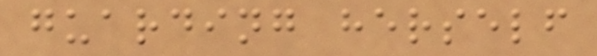guarding herself
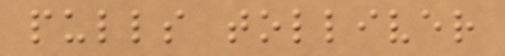pulls tolliver
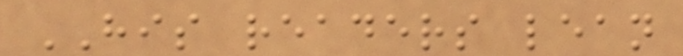HIS readers lean
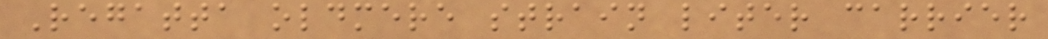Regatta oldmere strain liter carrier
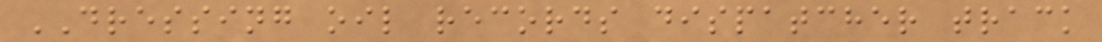DRESSING oil records dispatcher track
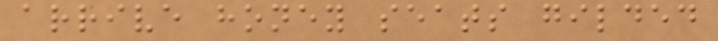arrive honey seats gilded
